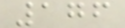176
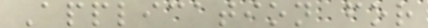Application for
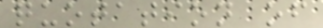quotation of
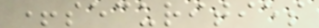+securities
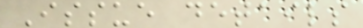Issue details
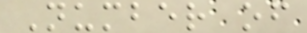Number of
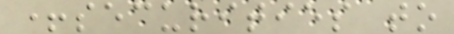+securities to
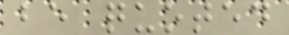be quoted
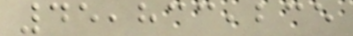45,833,235
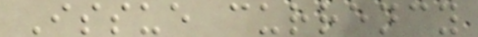Issue currency
